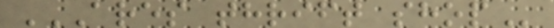ARES THRIFT SHOP
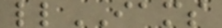llIAMS
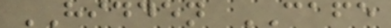HIDDEN CAFE
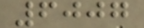6007
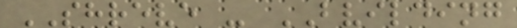SHREVE - BVILDING
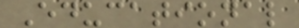Educational
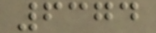6374
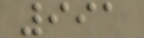991
